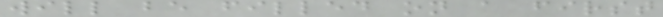will be filled on a first
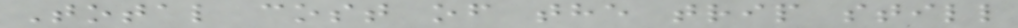Total cost of the trip still
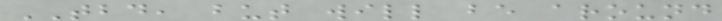TBD, but will be around
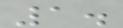1.
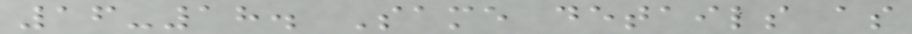16-18. Same details as
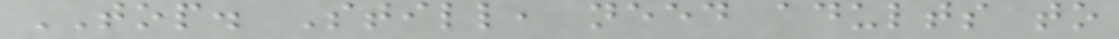TOP. Still, need adults to
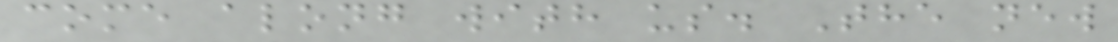come along with us. The new
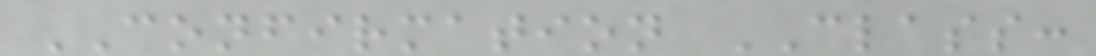CONFIRMATION CLASS:
